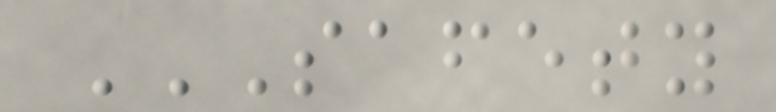SAFETY
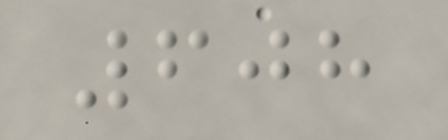608
